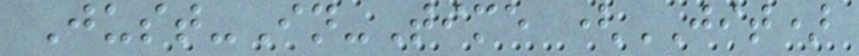Just-In-Time (JIT)
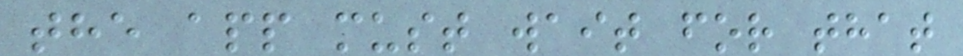the app must wait for that
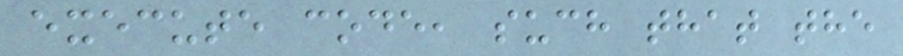execute code, such that the
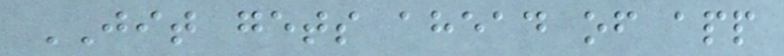JIT gets ahead of app
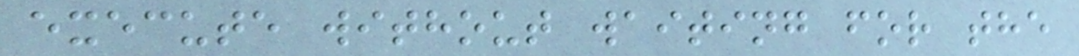execute without waiting for the
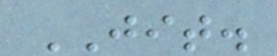JIT.
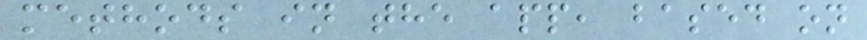methods in the app, based on
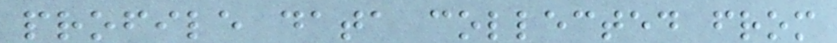profile data collected from
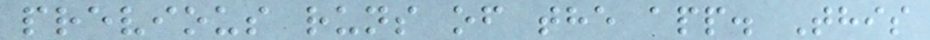previous runs of the app. This
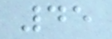45
